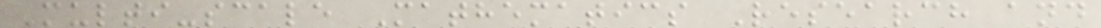Multi-scale Mathematics Research and
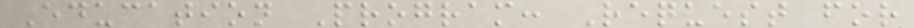Education Program: Request for
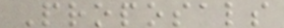Proposals
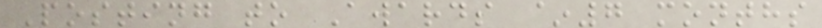Posting to Awards ~7 months
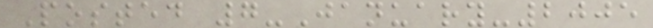Posted 7-January-2005
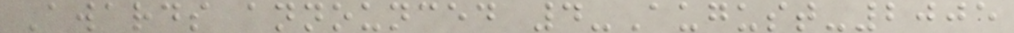Awards announced 4-August-2005
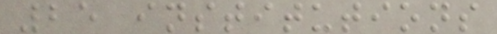25 institutions
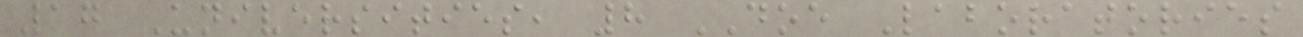17 Universities, 8 DOE Laboratories
